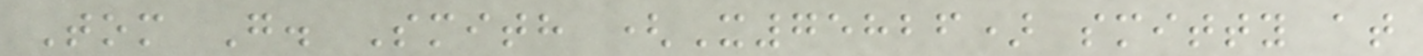Tom G. Smith (X75826) smitty at
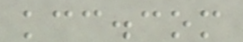kcc.com
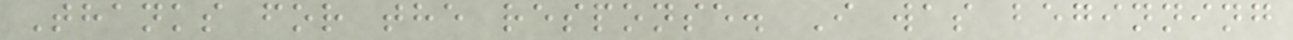Thanks for the response. I was beginning
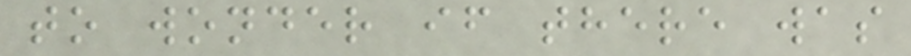to wonder if there was
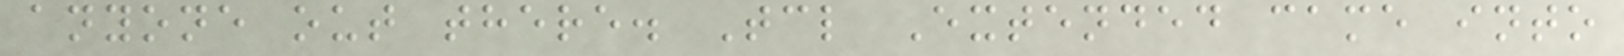anyone out there. Tcl Extended came into
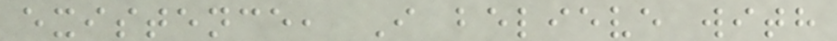existence, I believe with
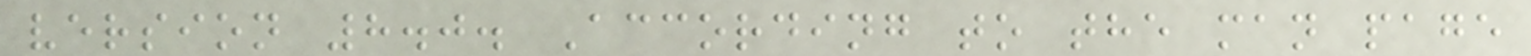version 8.0. According to the man page
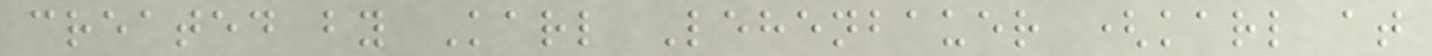created by Karl Lehenbauer (karl at
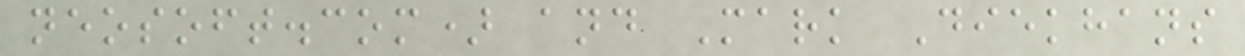neosoft.com) and Mark Diekhans
